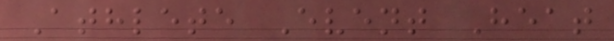Athlete Event Heat
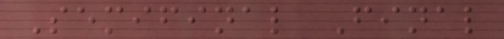Semifinal Final
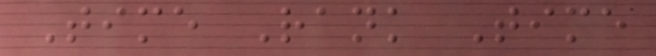Time Rank Time
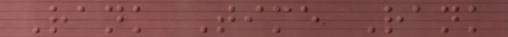Rank Time Rank
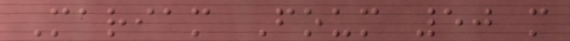Mariam Foum 50 m
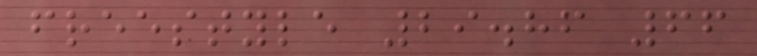freestyle 29.86 66
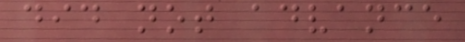did not advance
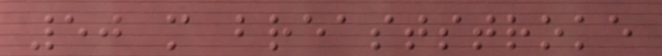50 m breaststroke
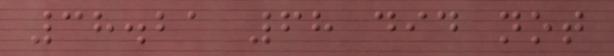38.21 68 did not
